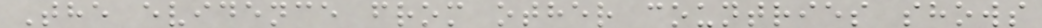The evidence from other countries shows
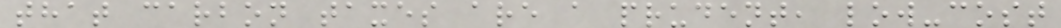that carbon taxes are a prudent, low-cost
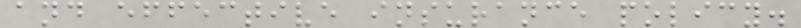and effective insurance policy.
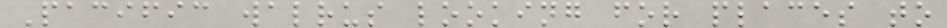Pacific walrus looking for places to
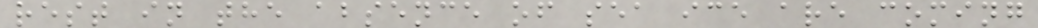rest in the absence of sea ice are coming
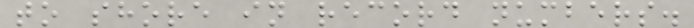to shore in record numbers.
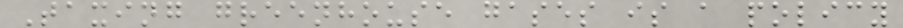Taxing greenhouse gases is a policy
